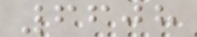6608
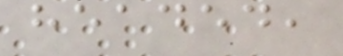headed,
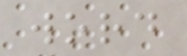word
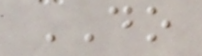DO
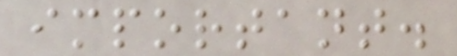important.
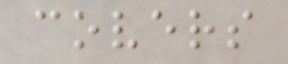covers
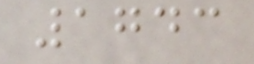1743
